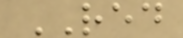RED
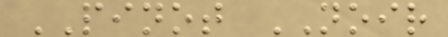PINOT NOIR
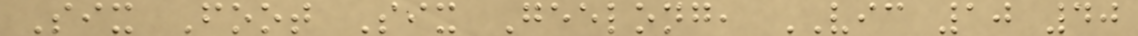Six Foot Six Geelong, VIC 10 40
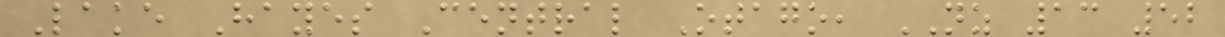Lake Hayes Central Otago, NZ 13 52
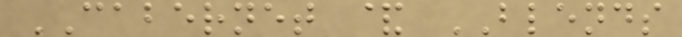CABERNET & BLENDS
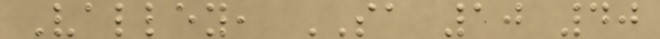Valley, SA 10 40
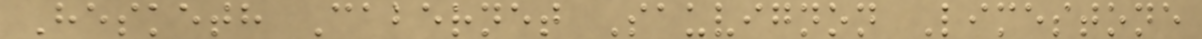Hesketh Cabernet Sauvignon Limestone
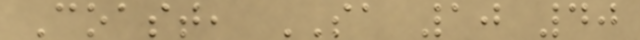Coast, SA 10 40
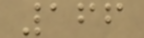166
